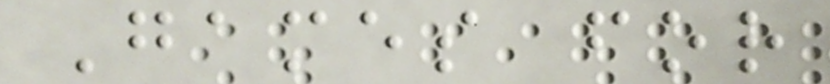Games for
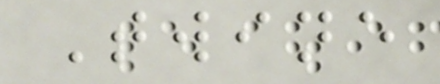Twine
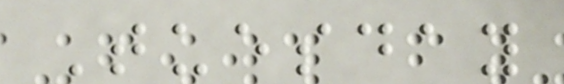Tuesday
